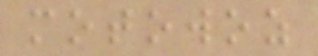motowoz
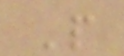P
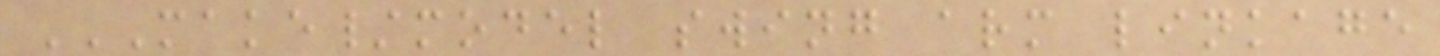MAKE/MODEL SWING ARM LINKAGE
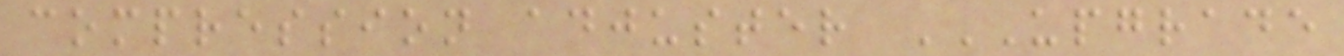compression adjuster UPGRADE
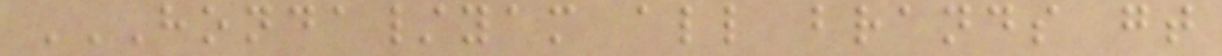HONDA/YAM ALL BRANDS GT
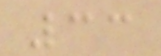33
